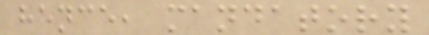hence, mandatory
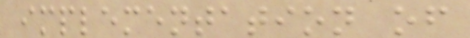implementation of
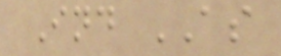Ind AS
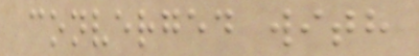converged with
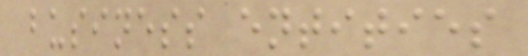business entities
